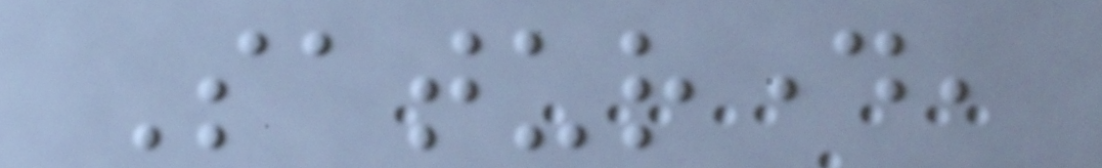Saturday,
